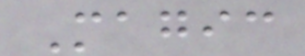Magic
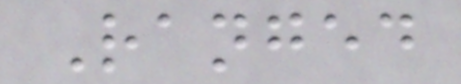Ranged
